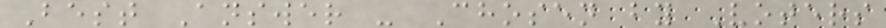Best Answer - Chosen by Voters
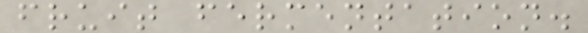fruit fermentation.
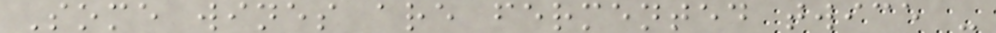Some wines are fermented twice -
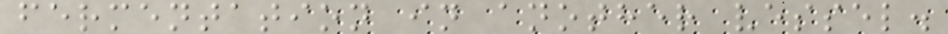fermentation in another vessel.
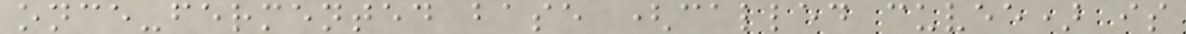once-fermented base (called cuvee) is
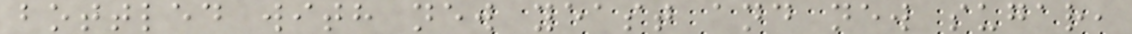bottled with new yeast and new sugar,
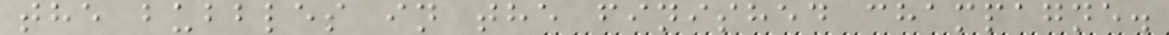the bubbles in the finished champagne.
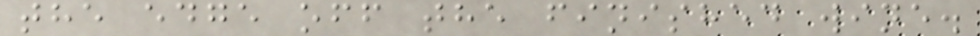the edge off the finished wine.
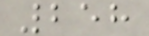258
